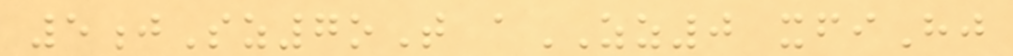5jSz7oT aZZ0 xfiHj
